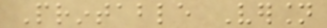Printable Version
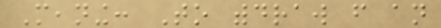Meaning: To withdraw from an
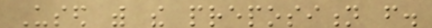Used with the preposition from.
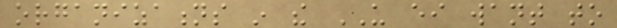organizations in the US either want to
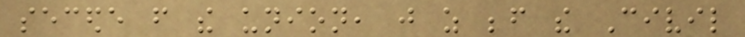secede from the union, just as before the Civil
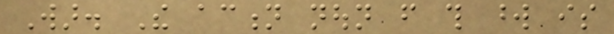War. The action noun from this word is
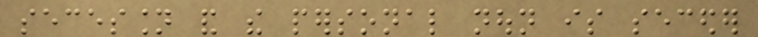secession and the personal noun is seceder
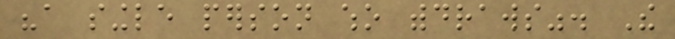"a single person who withdraws". The
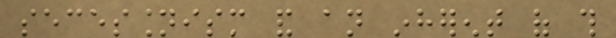secessionism and an inherent of this
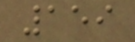159
